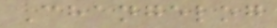Changelog
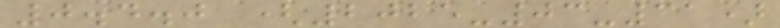0.4.0 (2025-03-31)
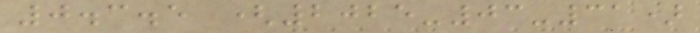0.3.5 (2025-03-31)
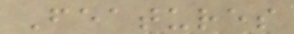Features
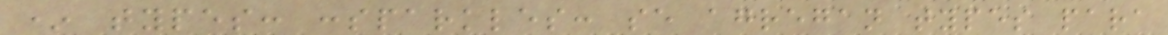* types: :sparkles: se agregan types para
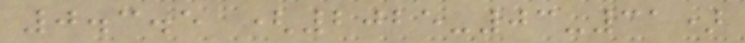0.3.5 (2025-03-31)
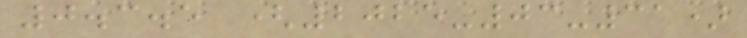0.3.5 (2025-03-31)
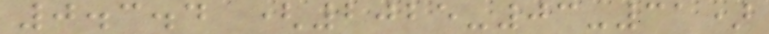0.3.4 (2025-03-31)
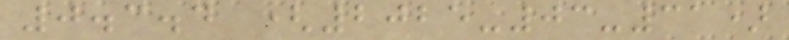0.3.4 (2025-03-31)
